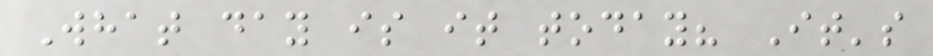What day is it today? It's
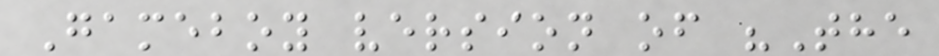Gameboy version of "The
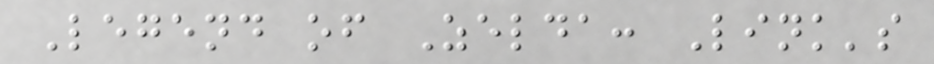Legend of Zelda: Link's
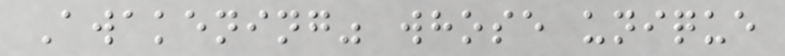Awakening" whose unique
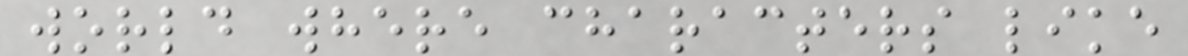world where characters like
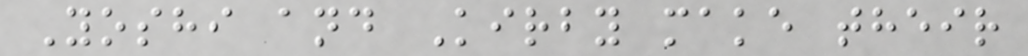Yoshi and Kirby make their
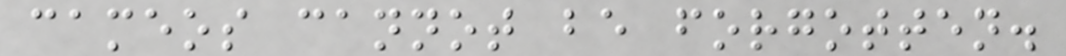cameos cannot be forgotten.
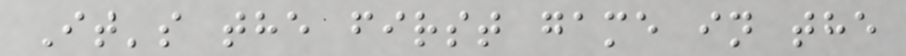It's the first game in the
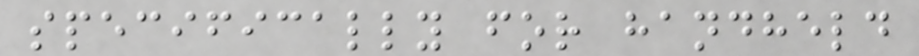specifically for handheld
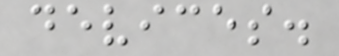devices.
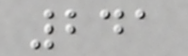241
